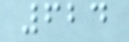624
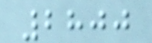2800
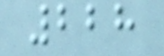228
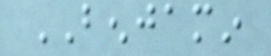BENJAMIN
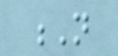N
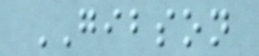GIBSON
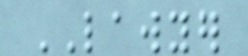LAWYER
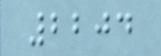2204
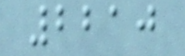2210
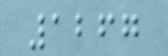1267
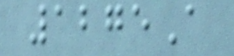1275A
